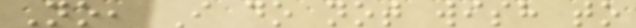No, I do not wish to
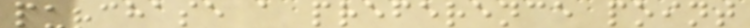purchase a preference point
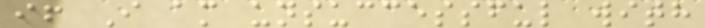if I am unsuccessful with
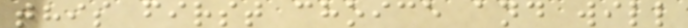this first choice and will
